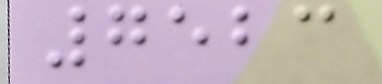7523
